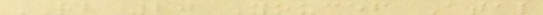RB 20 Youcef Atal
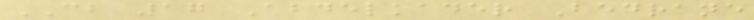CB 17 Abdelkader Bedrane
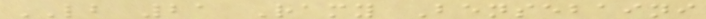LB 21 Ramy Bensebaini
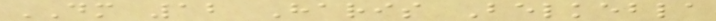DM 12 Haris Belkebla
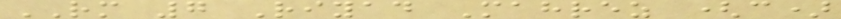RM 7 Riyad Mahrez (c)
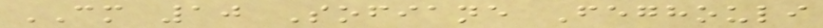CM 10 Sofiane Feghouli
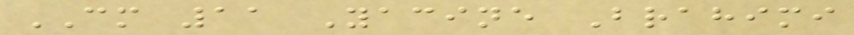CM 11 Yacine Brahimi
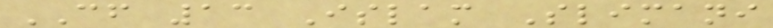CF 13 Islam Slimani
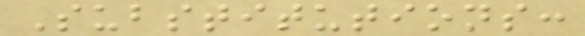Substitutions:
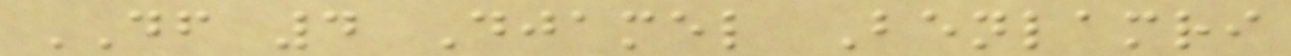DF 4 Djamel Benlamri
